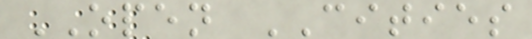OPEN CITIES
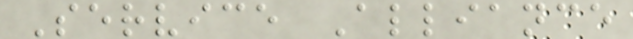Service Alliance
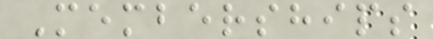Memberships
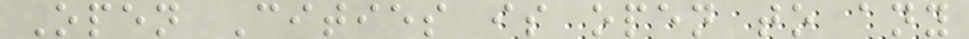Open Cities is open to any
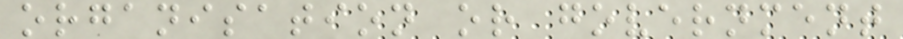organisation or government
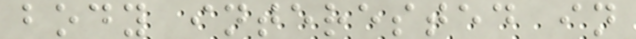body interested in
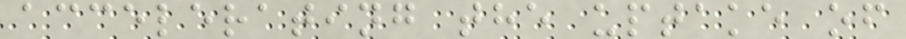accelerating the uptake of
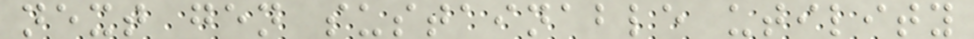next gen sustainable utility
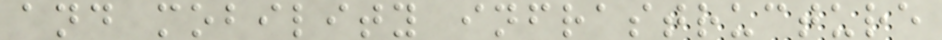and mobility infrastructure
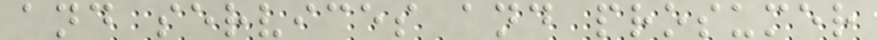and services and prosumer
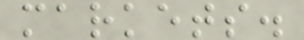markets.
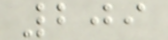209
